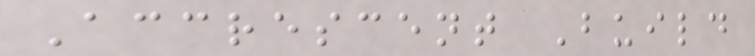Accrescent Build
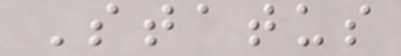Status
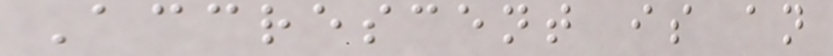Accrescent is an
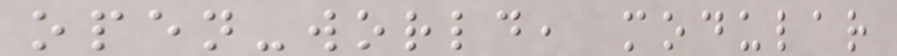open-world, modular
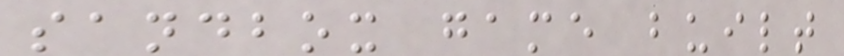sandbox game built
